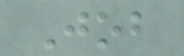Job
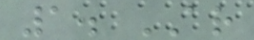1. AR
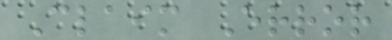Claim Error
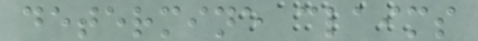determine claims
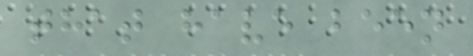that have been
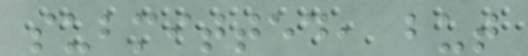submitted, but
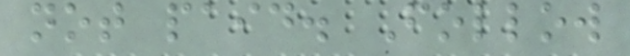not paid. Follow
